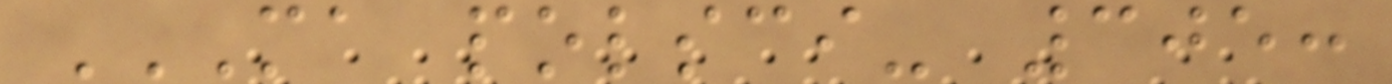MA POLSCI- 305:
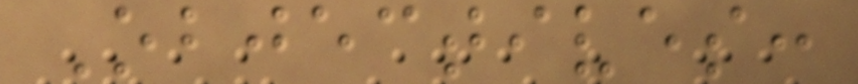Objectives:
